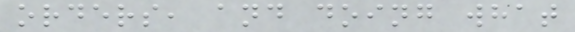orders, and doing what
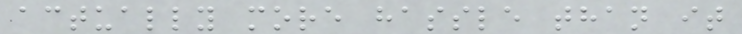actually more hassle than it
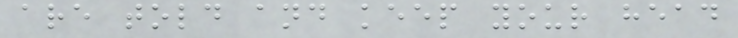are told and keep your head
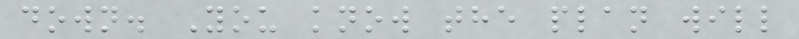down. You know the plan will
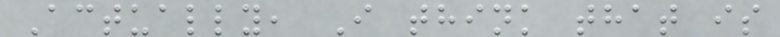Actually, I think that is
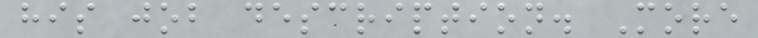his job description. More
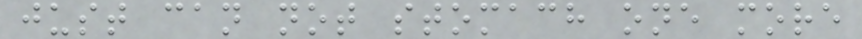just can not stomach one more
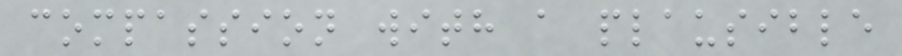compassion with a plausible
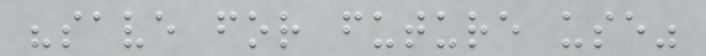"save for future use"
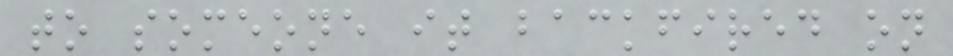to someone it backfired on
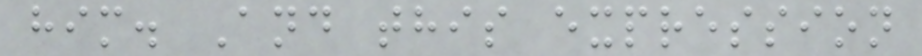him. And this expression
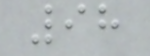98
